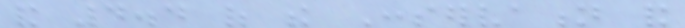and 4.4 of the Conservation and
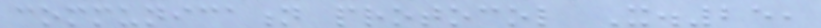communication protocol X.25,
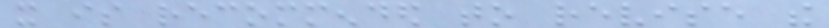it is recommended to revise the
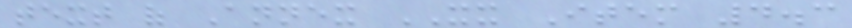text of Annex XX Item 4.3
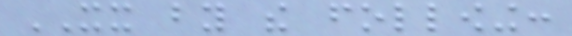XX by the following:
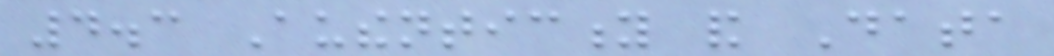4.3 Authenticity and Data
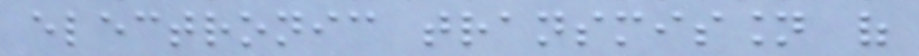electronic transmission of
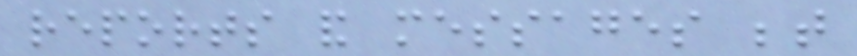reports and messages between
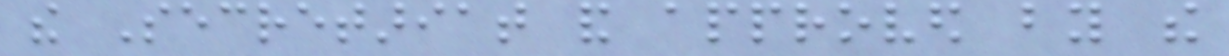the Secretariat and approved by the
